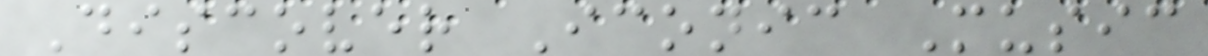Discover Iconic Music
